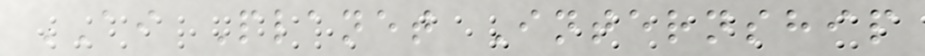AI Planet Internship
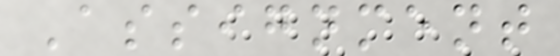Assignment
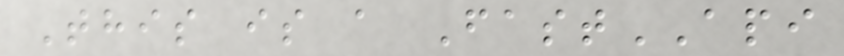This is a FastAPI
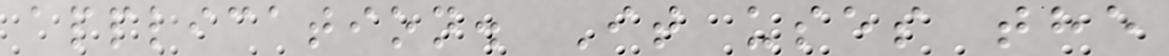application. It uses the
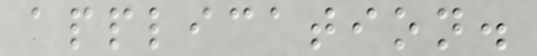application.
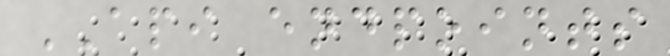API endpoints
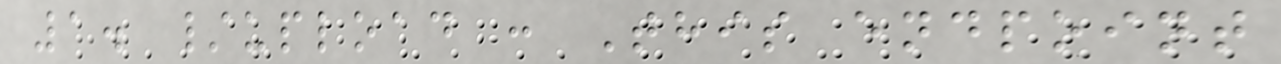1. /upload : This endpoint
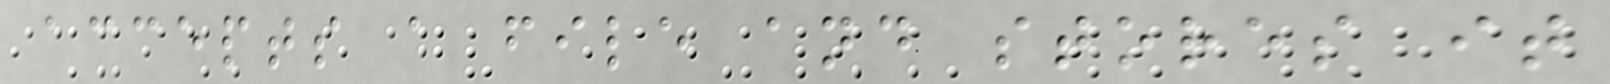accepts a file and stores it
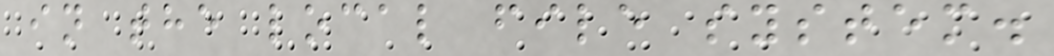in the local file system.
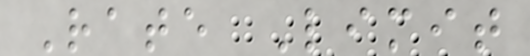Rate Limit
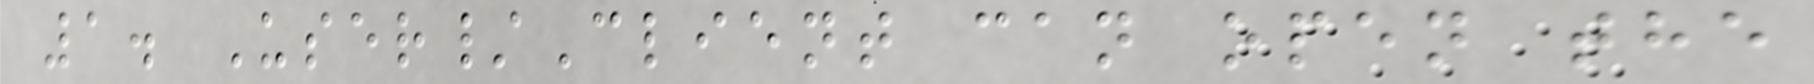1. User/Client can open the
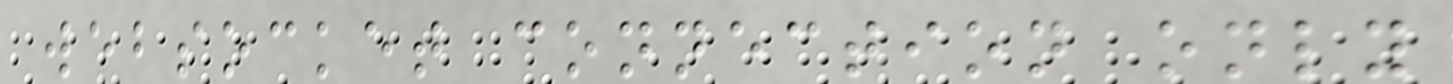websocket connection only
